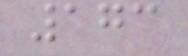173
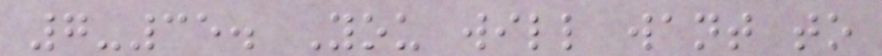7-35. You will want to
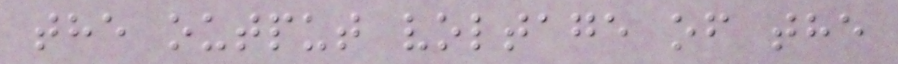the output voltage of the
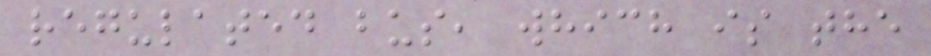regulated bus, which is the
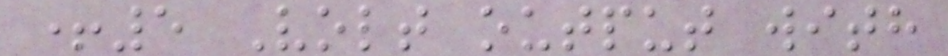+5 Volt output with
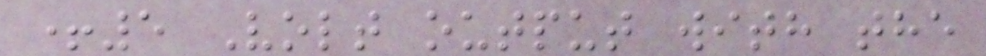+5 Volt output with the
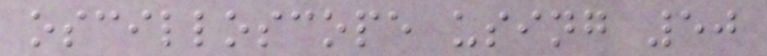oscilloscope using 50
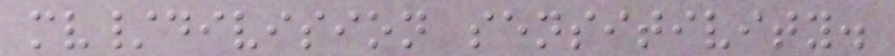mv/division sensitivity.
